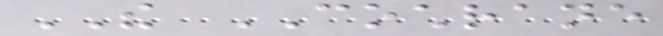THE COCHRANE
